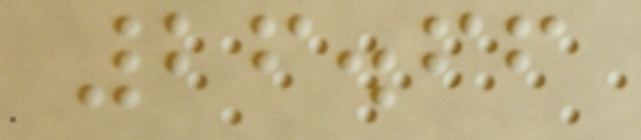26.66
